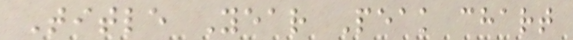Title Year Peak chart
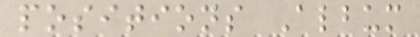positions Album
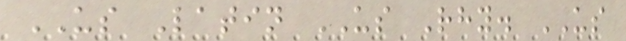US Latin US Rhy. US
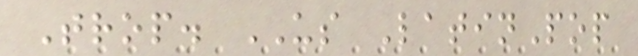Trop. US LatinPop
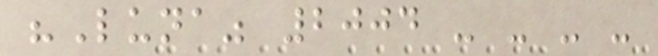"Luna" 2004 - - - -
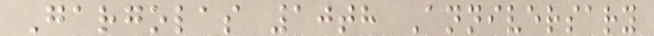Gargolas 10th Anniversary
